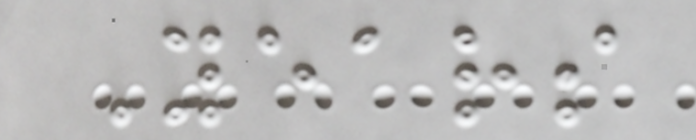Years
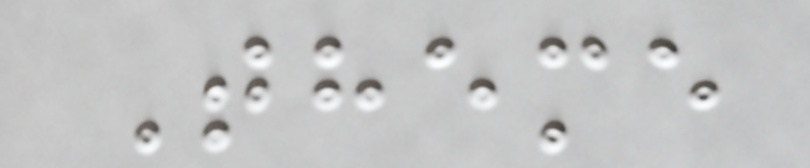Theme
